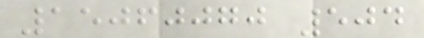15060070 504
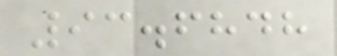93.6848
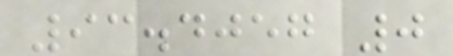93.4057 0
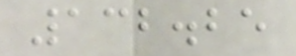132.25
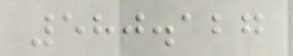580.127
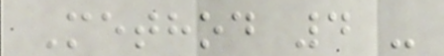Method 4 -
